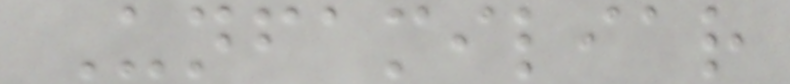Unfamiliar
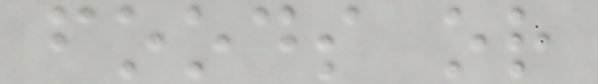foods or
